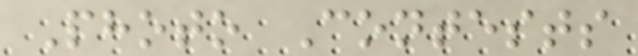Photo Contests
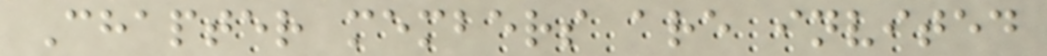Chapter members are invited
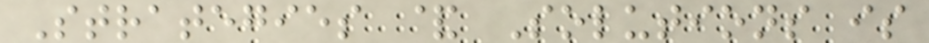Strategies & Solutions is
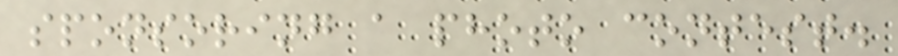sponsoring a photo contest.
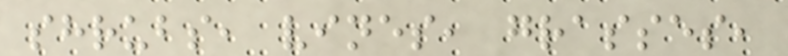shrubs, vines, grasses,
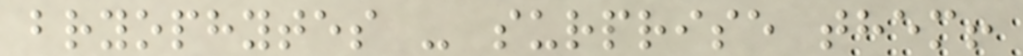bryophytes - surprise them!
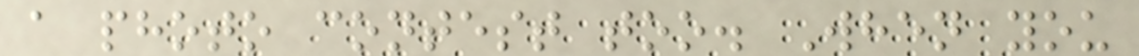a photo contest too. When you
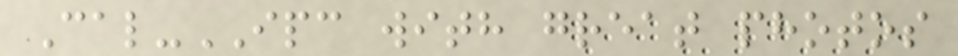Cal-IPC with great photos
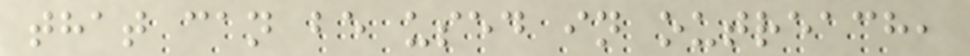that can be used in outreach,
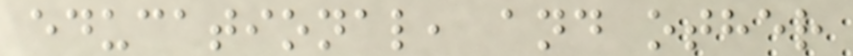educational, and other
